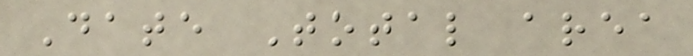Date Total area
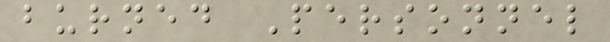burned Personnel
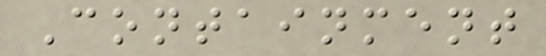Containment
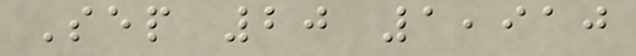Sep 20 1,910
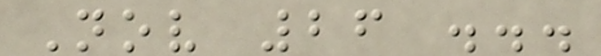Nov 26 ...
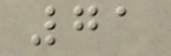71
